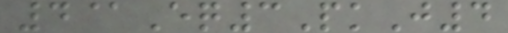4@Eq3PkJ4
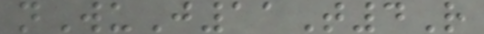nWuJ11T4R
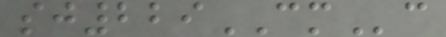sj229CMc
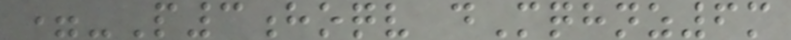=-P3hoqv dMqhnz6m
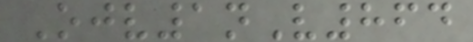Ojv1nV864
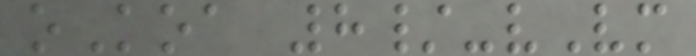oKoa 8/-vVm
